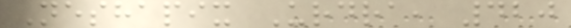Neshapix Urdra, 420
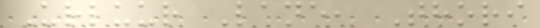Urluur Lane, Thori
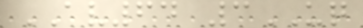AV64 3UQ
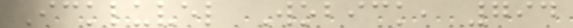Ickluvel Wobick, 794
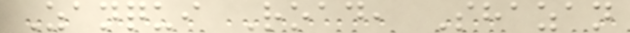Zanqui Road, Shazan
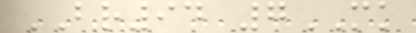BR94 7MK
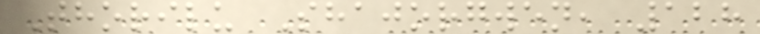Thorilu Shajorgwen, 128
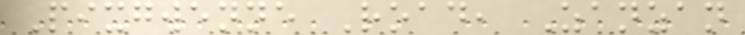Pixgwenne Road, Zanzan
